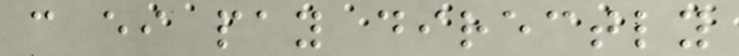can either pay directly
